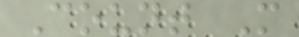Count M
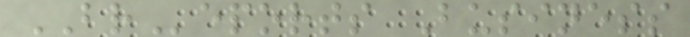BReports Business
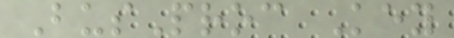BusProc Key
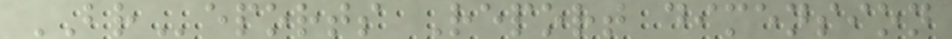BReports Report dimension
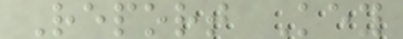Report Key
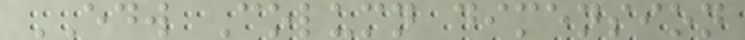EDW Column dimension
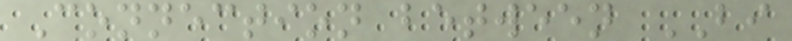Connection between BI
